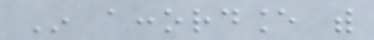In accordance with
